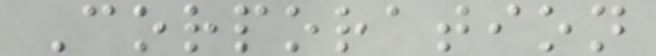Corporation
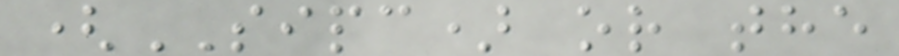(SIPC) or the
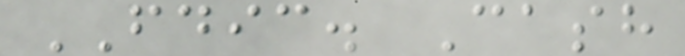FDIC. Cash
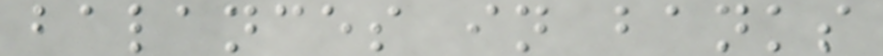balances in banks
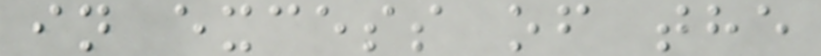in excess of the
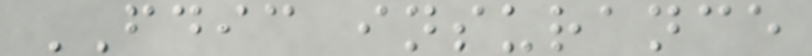FDIC insurance
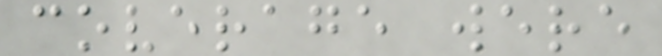coverage were
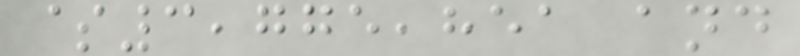$3,775,851 and
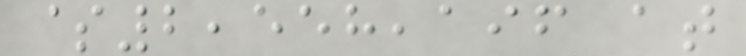$2,558,196 at
